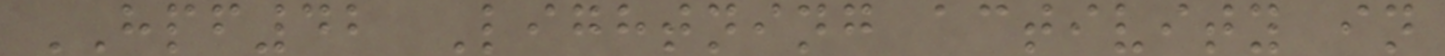HPF42 Lightning activity in
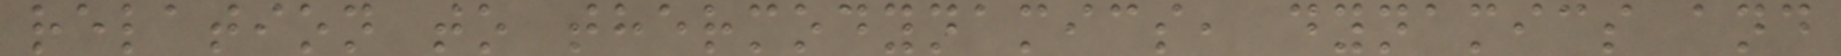relation to thermodynamics, dynamics and
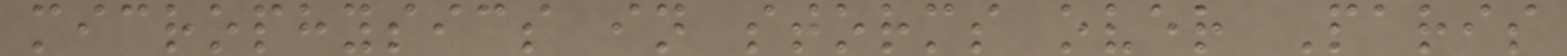microphysics in storms over Paris
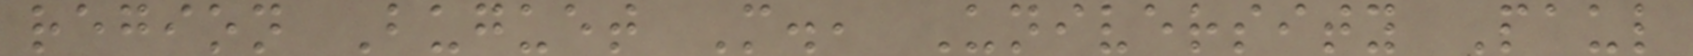region Buguet M., University Paul
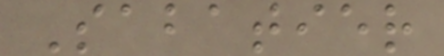Sabatier
